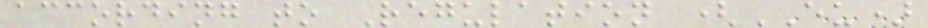according to Regulation (EU)
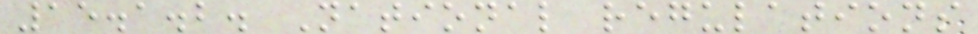15.1.2. National regulations
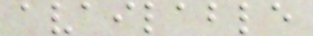available
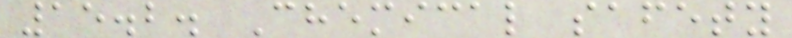15.2. Chemical safety
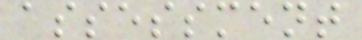assessment
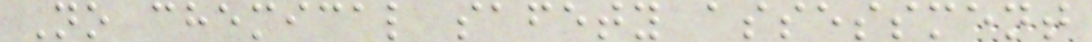No chemical safety assessment
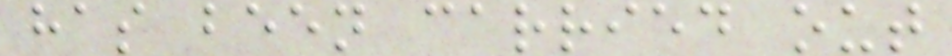has been carried out
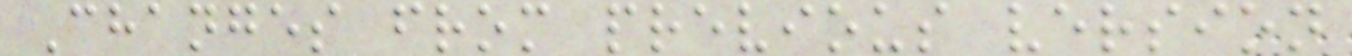Changes from previous version
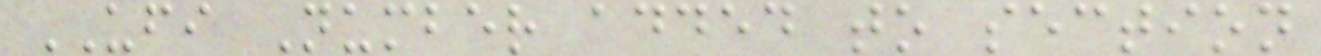UFI Number added to section
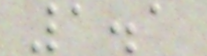1.1
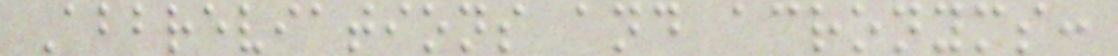Abbreviations and acronyms:
